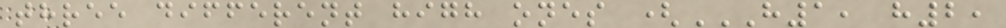three different high ones (H1, H2,
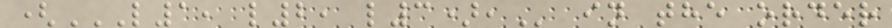(L1, L2, L3), in the order
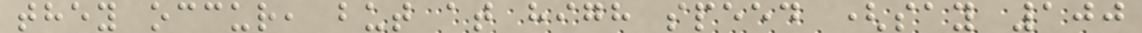they occur, but at high speed (say 100
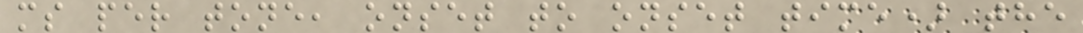ms per tone, onset to onset time) the
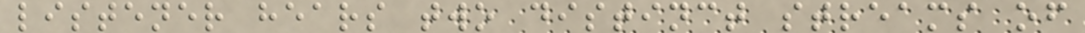listener hears two distinct streams of
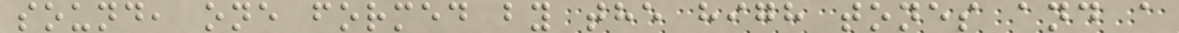sound, one formed by the high tones and a
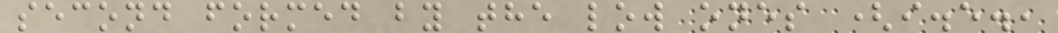second formed by the low ones (i.e.,
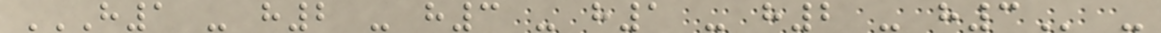H1 - H2 - H3 - H1 - H2 - H3 -
